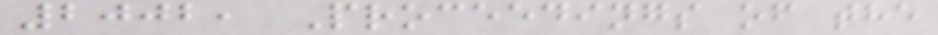2002, Proceedings of the
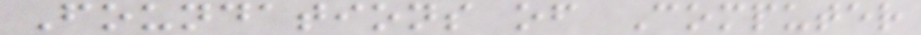Foundations of Computer
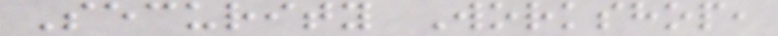Security Workshop,
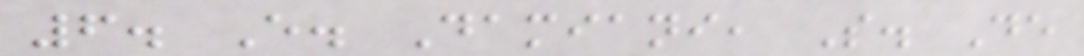6. E. Damiani, S. De
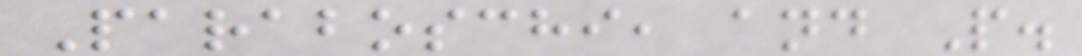Paraboschi, and P.
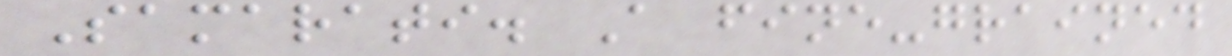Samarati. A fine-grained
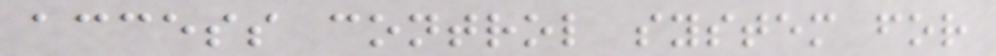access control system for
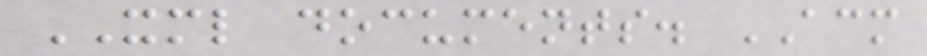XML documents. ACM
